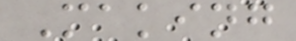Making
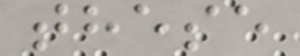these
